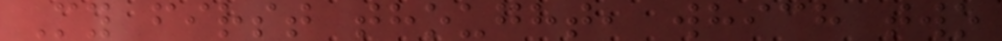My first thought, which two
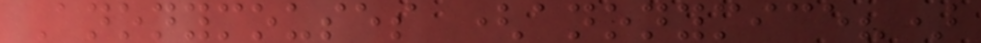Anonymouses (anonymice?)
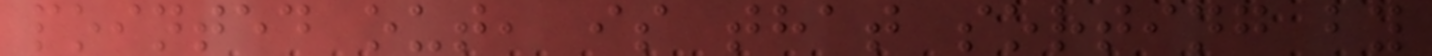pointed out, is that sorting by
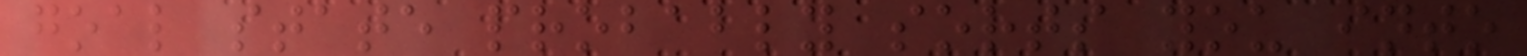goal state probably sorts you into
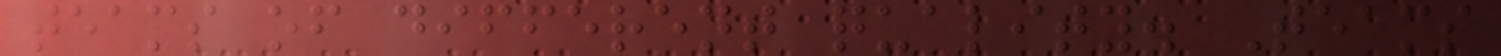teams of different quality. Teams
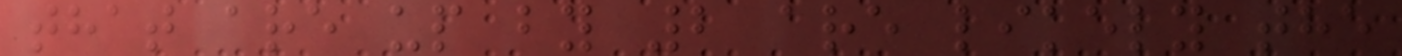that are up by 2 are likely the
